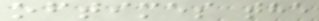oftimes the
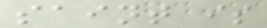saint is
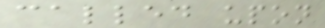called upon
